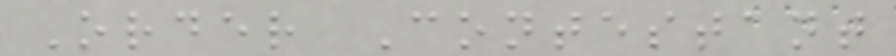Order Contestant
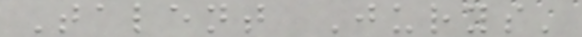Talent Jurys'
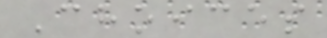Choices
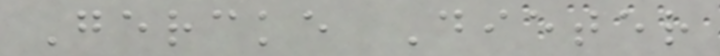Gercke Dieter
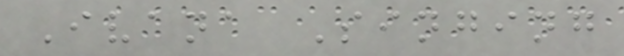Ivana Singing
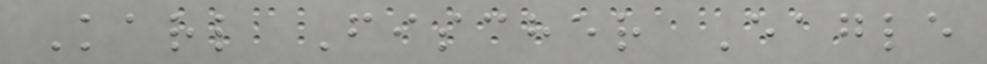Karl Fischer Eagle
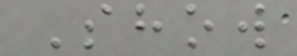Show
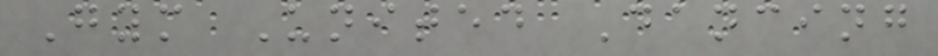Gym United Dancing
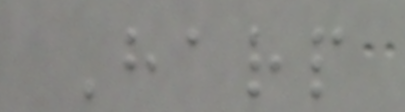Harp
